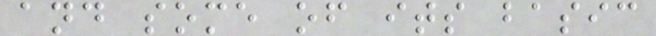and some of its basic
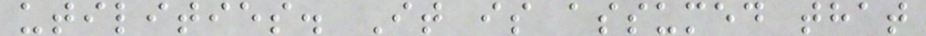utilities. It is assumed that
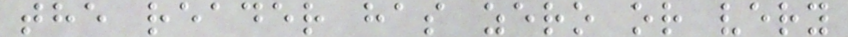the reader has zero or very
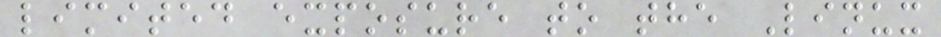limited exposure to the Linux
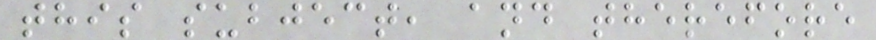this subject, and therefore
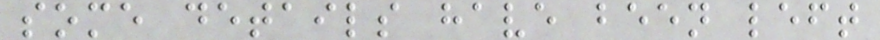some details have been left
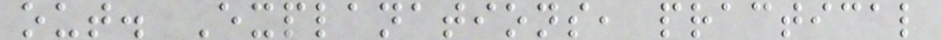out. Explanations, practical
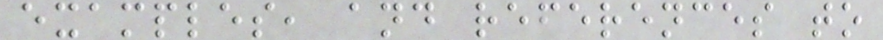examples, and references to
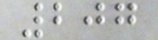207
